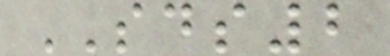SDS2
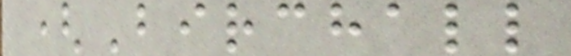(Birchall
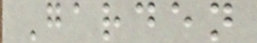Garden
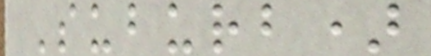Suburb)
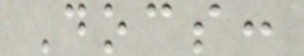Docs:
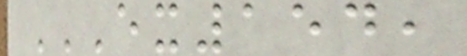EX154,
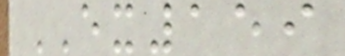EX159
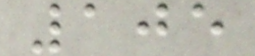105
